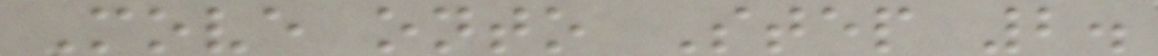Move onto Step 2.
